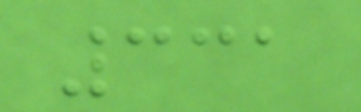331
